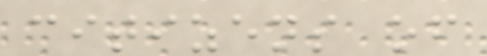citizens of
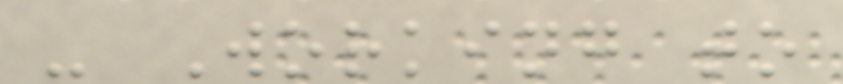- Working to
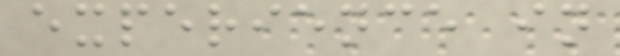experience in
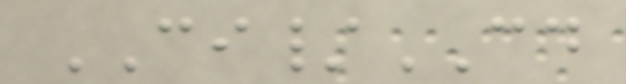CI/CD
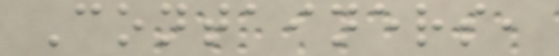Containers,
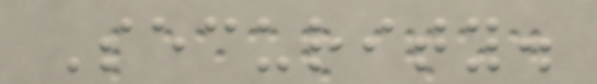Security.
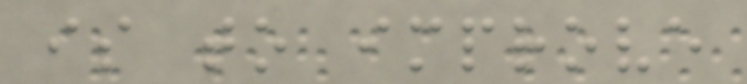is to improve
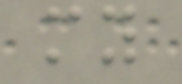my
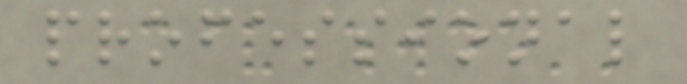professional
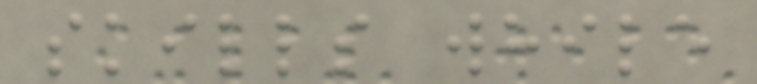skills while
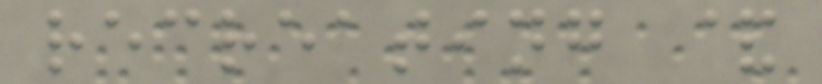recreating &
